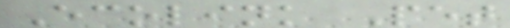Ecolink Pet
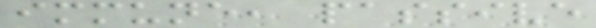immune, passive
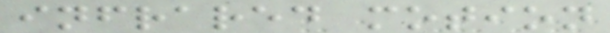infrared motion
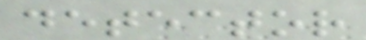detector
